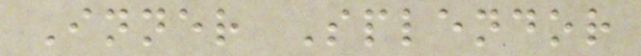Inner Splendor
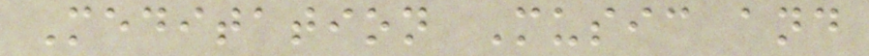Meditation Music and
